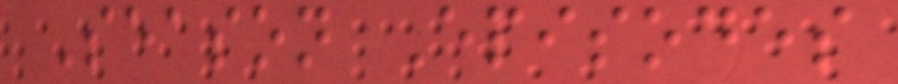Season Episodes
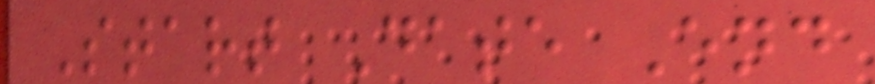Start Date End
